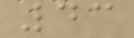43
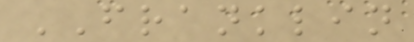FRANKLIN
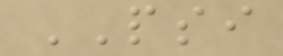PSI
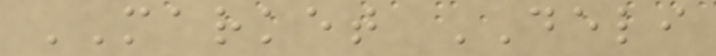MARKET DELI
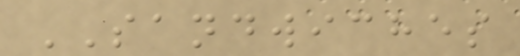SANDWICHES
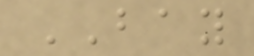BAY
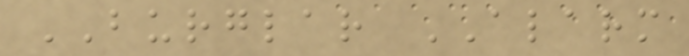BURGLAR ALARM
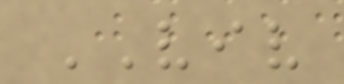VIV
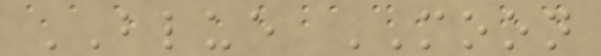BLUE MOON
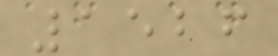1526
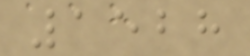1528
